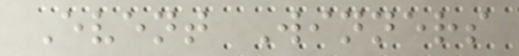Event Winners
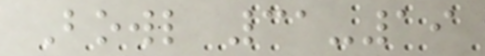Bowl 31-19
